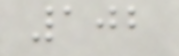102
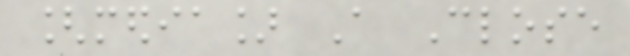[media] A Close
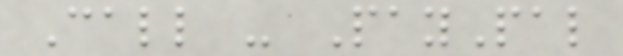Call - PayPal
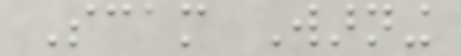Scam Warning
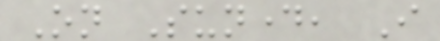On Sunday, I
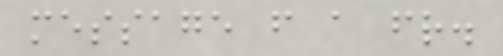message from a friend.
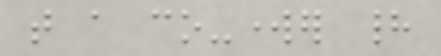that a co-worker had
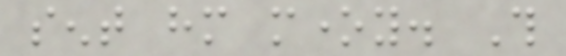sent him money. This
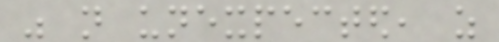was not unexpected, as
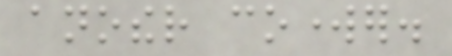another coworker.
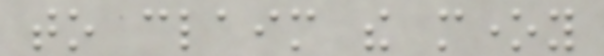to claim the money
